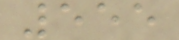555
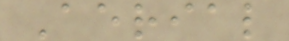Aerial
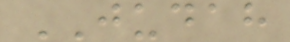JUDAH
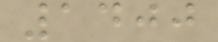1400
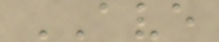AVE
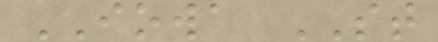IOWA ST
